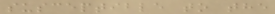susceptible to the
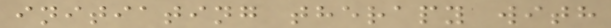initiating therapy with
